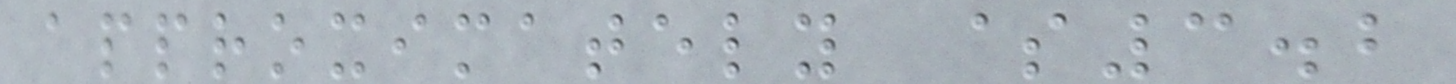approximately $3.2
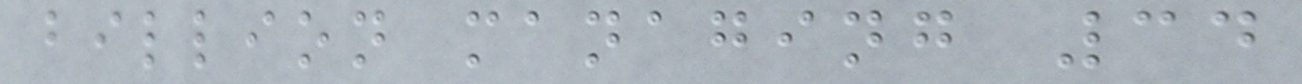billion managing 34
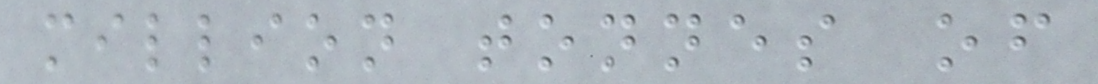million tonnes of
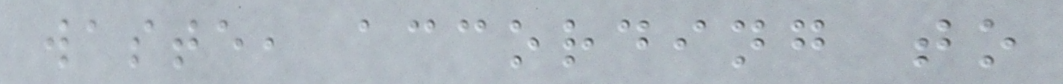waste, according to
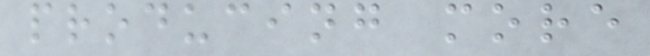producing more
